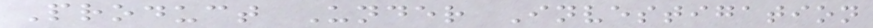Product Under Investigation
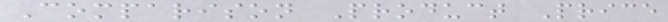Comparison Product Price
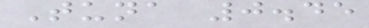Tuna 0.45
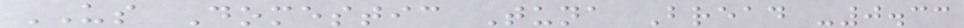US Domestic Tuna Bread -0.33
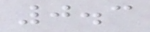0.3
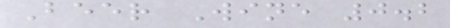Beer Wine 0.2
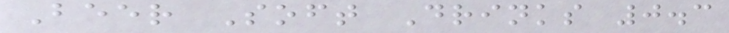Beer Soft Drinks 0.3
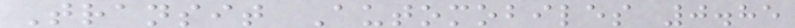Transit Automobiles 0.85
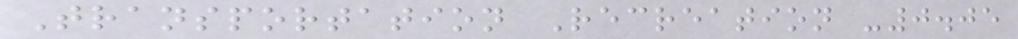Transportation Recreation -0.05
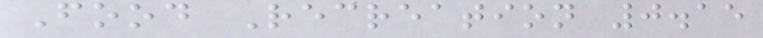Food Recreation 0.15
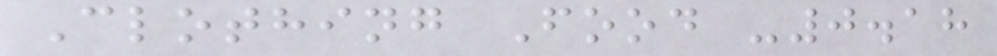Clothing Food -0.18
